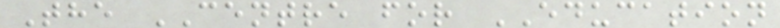The CENTRE for EDUCATION
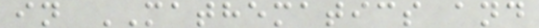in MATHEMATICS and
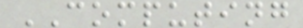COMPUTING
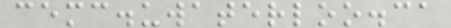cemc.uwaterloo.ca
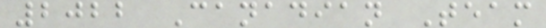2022 Canadian Team
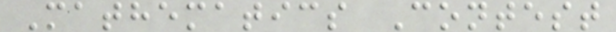Mathematics Contest
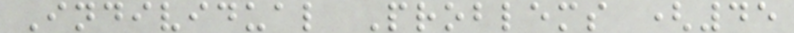Individual Problems (45
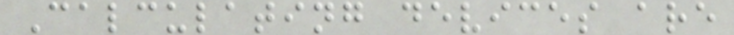Calculating devices are
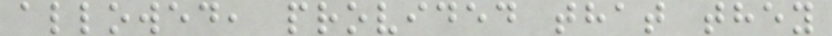allowed, provided that they
